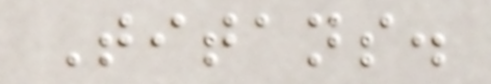Titans.
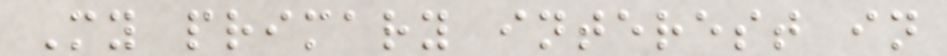My primary interest in
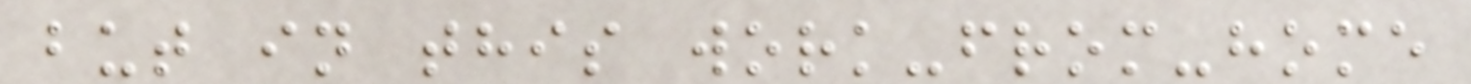but in this work-from-home
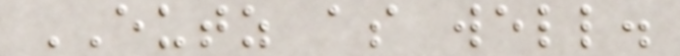EUTZ as well.
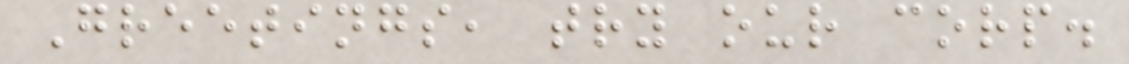Greetings, try our corp.
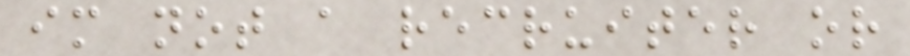im not a recruiter or
